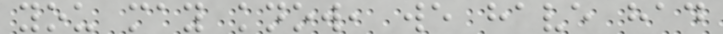you may know, we have had
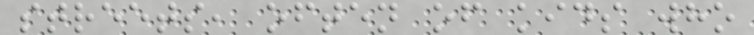streets, often of kids who
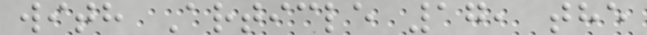with Article 17, the
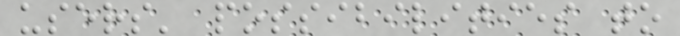users' possibilities to
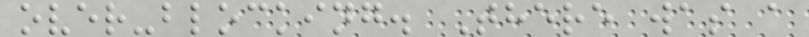over-blocking. There was a
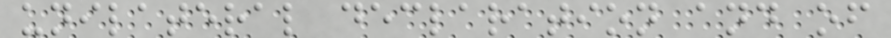unilateral declaration and of
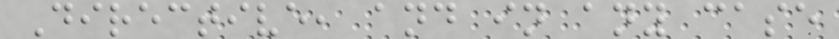Directive, and in any case
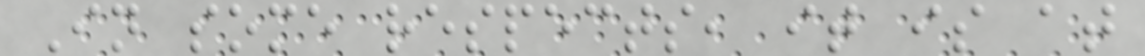In some respects, it is at
